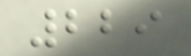229
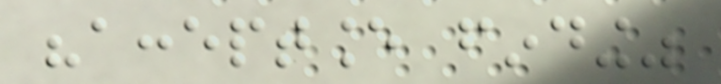"acceptance finding"
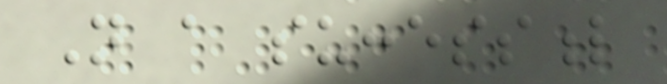Not a successful
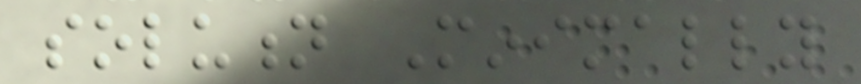solution Minimally
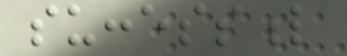successful
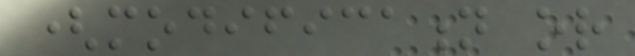(modification or
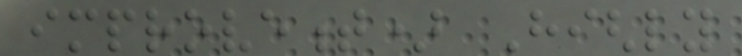improvement) Highly
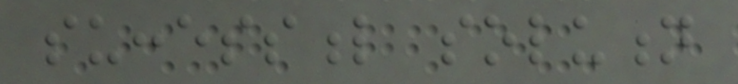successful solution
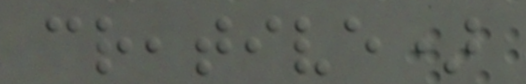creative)
